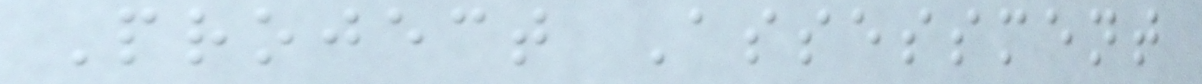Project Assessment
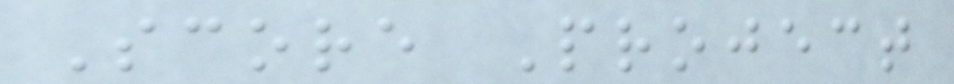Score Project
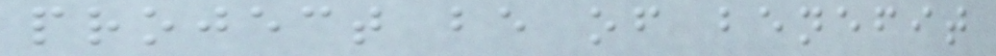project be of benefit
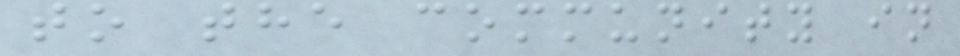to the community in
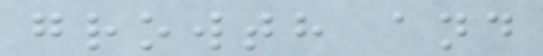growth and
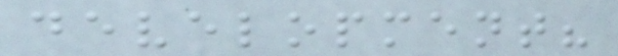development?
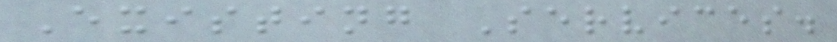Existing Services.
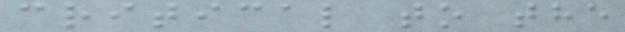critical to the
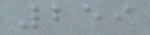259
